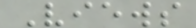Views
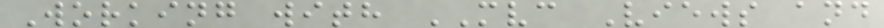Working with MVC Views and
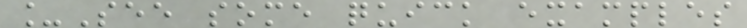_See some quick examples
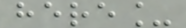here_
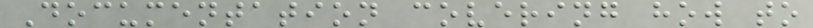Documentation covering how to
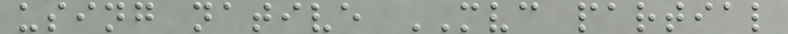using native MVC partial
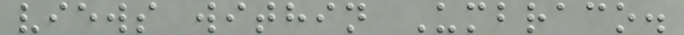views within Umbraco.
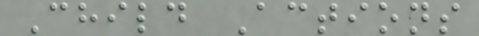Child Actions
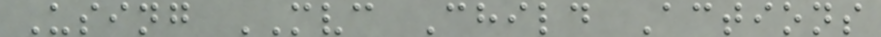Using MVC Child Actions
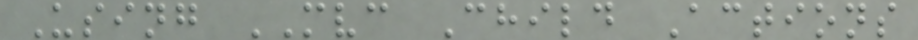Using MVC Child Actions
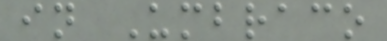in Umbraco
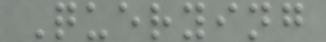Querying
